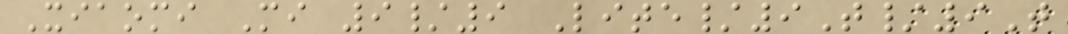Xiaomi Mi 9/9 Lite/9T/9T
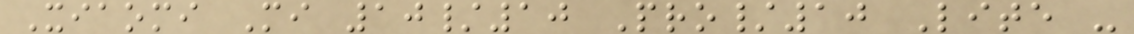Xiaomi Mi 10/10 Pro/10 Lite -
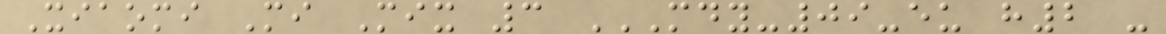Xiaomi Mi Mix 3 MDY-09-EU H2 -
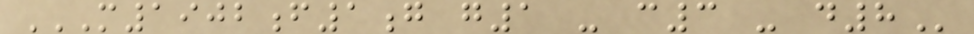M1902F1G G1 - C3 - D8
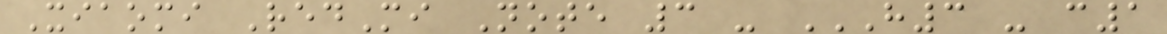Xiaomi RedMi Note 3 - H3 - C1
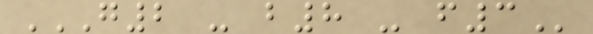G2 - B8 - F3
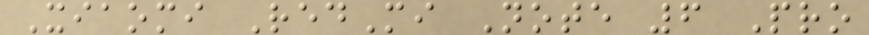Xiaomi RedMi Note 6 Pro
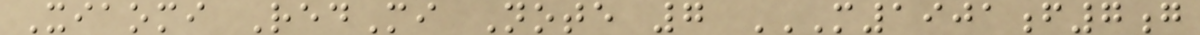Xiaomi RedMi Note 7 M1901F7G
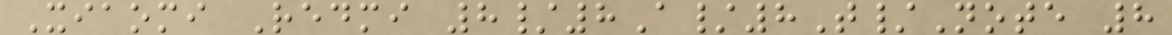Xiaomi Redmi 8/8A/8T/Note 8
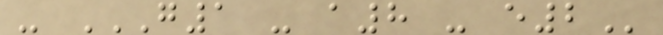- G1 - A8 - E2
